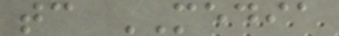tc MEDIA
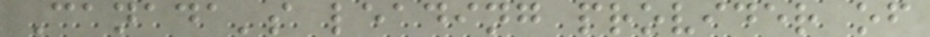Canada's leading provider of
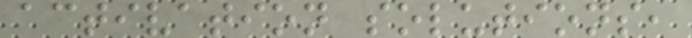activation solutions,
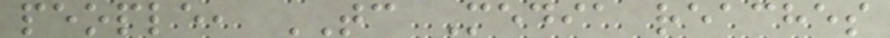people, TC Media reaches
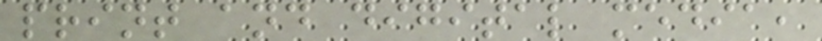print and digital media,
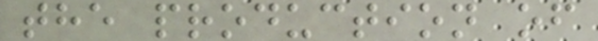the production of
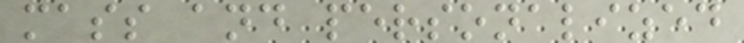mass and personalized
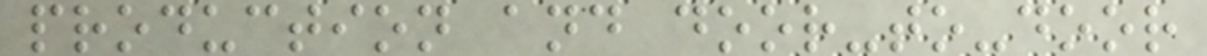production and door-to-door
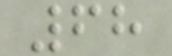68
